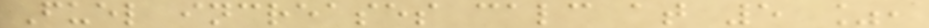Fuel increases calc at 5 %,
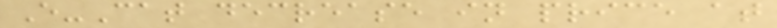E-Cat decrease in price at
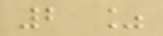2 %
